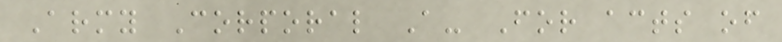Army Corporal A- For acts of
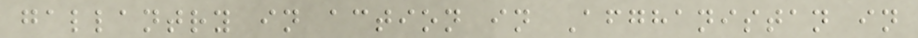gallantry in action in Afghanistan in
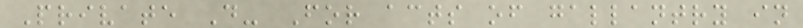Private D- For acts of gallantry in
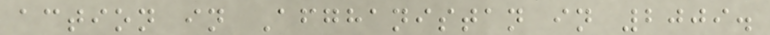action in Afghanistan in 2009.
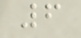6
